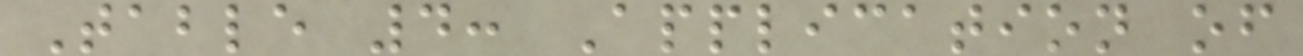Table 4: Application of
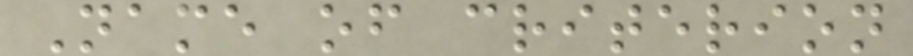Name of criterion
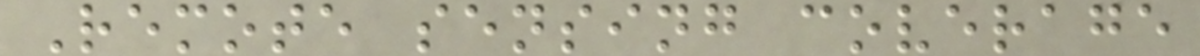Remote sensing coverage
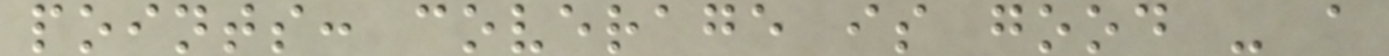points: coverage is good - a
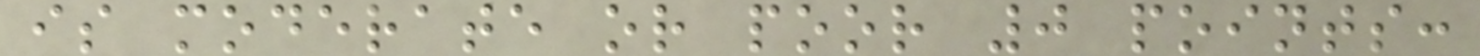is moderate or poor 0 points:
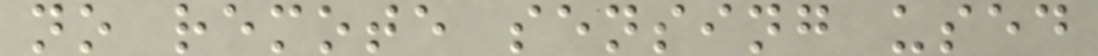no remote sensing used
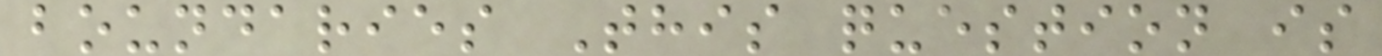boundaries This question is
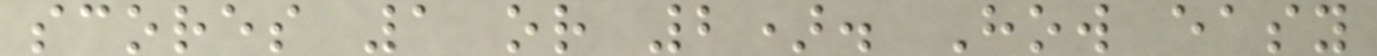scores 1 or 2). How easy
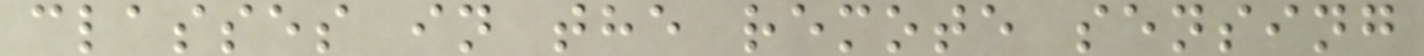classes in the remote sensing
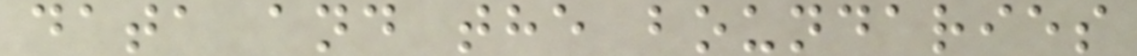data and the boundaries
